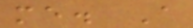me. A
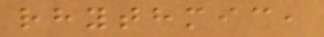rhythmic,
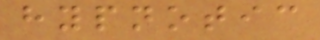hypnotic
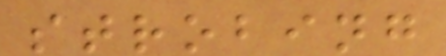strobing
